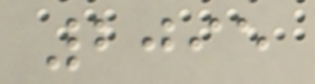2095
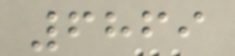6869
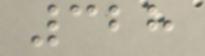328
